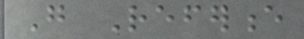Go Reference
